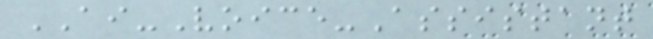AI-Voice-Assistant
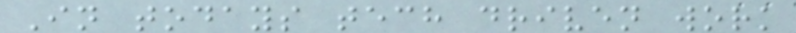In todays tech driven work
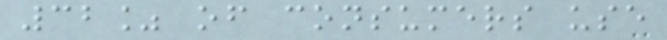32% of consumers use
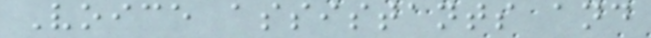Voice assistants and
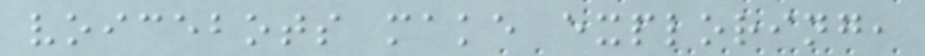voicebots make exploring,
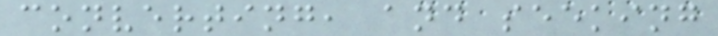converting, and seeking
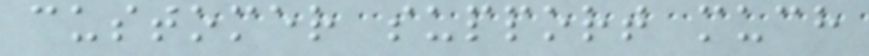customer support much
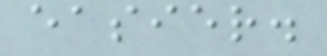easier.
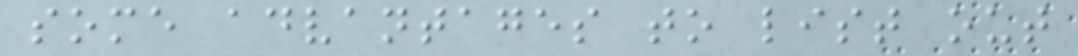some advantages to list out
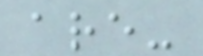are-
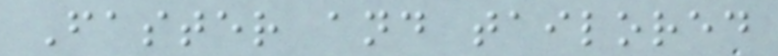Faster and tailored
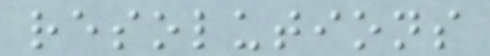resolutions
